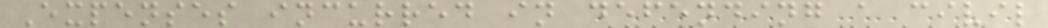Expenses incurred in defending a civil
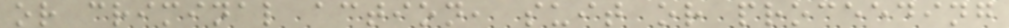or criminal action, suit or proceeding
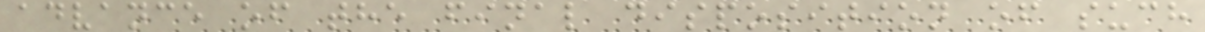advance of the final disposition of such
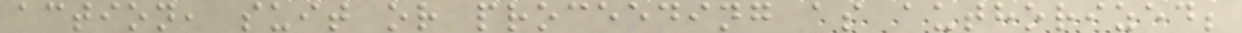action, suit or proceeding as authorized;
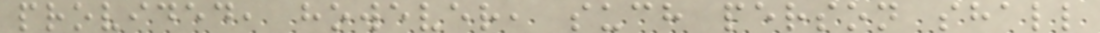provided, however, such person shall
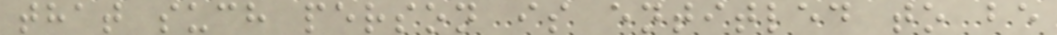that such person is entitled to be
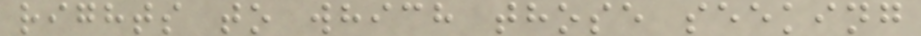rights to which those seeking
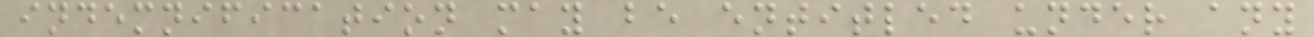indemnification may be entitled under any
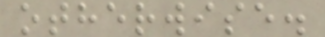otherwise.
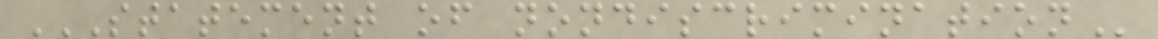STATEMENT OF NONDISCRIMINATION
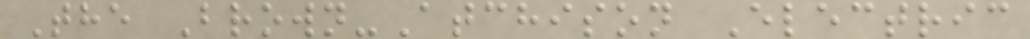The Brown-Atchison Electric
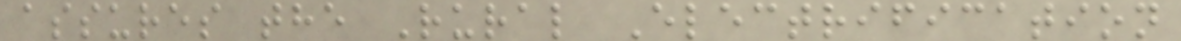assures the Rural Electrification
